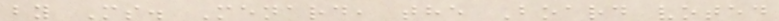by Ms. Menard, the Board voted
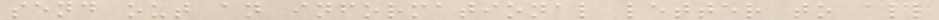send out an informational letter to all
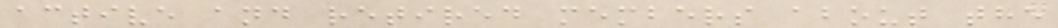active and retired members about the
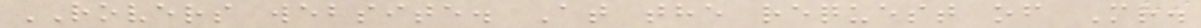ROVERS website. At the request of Mr.
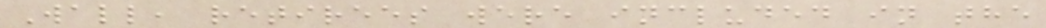Wall, retirees were included in the
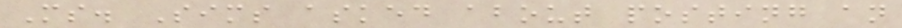Ms. Sims asked about posting an
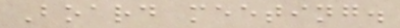Board meeting.
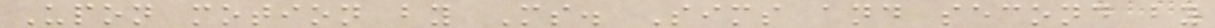Upon motion by Ms. Sims and second by
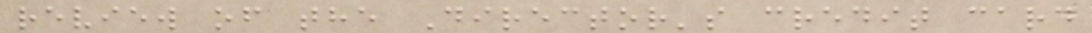review of the Director's credit card
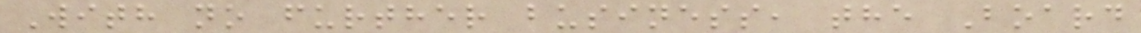With no further business, the Board
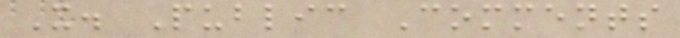X. Public Comments
